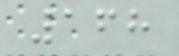168
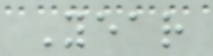Year
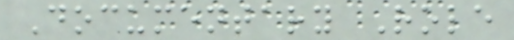Documentary Role
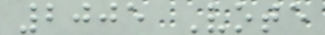2005 Vote
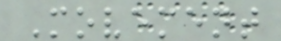Movement
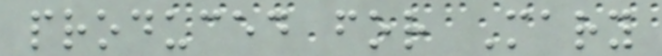produced for Mary
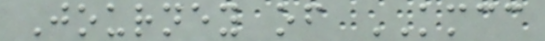Journey of KMCC
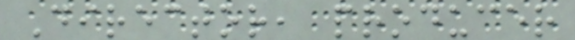Director, producer
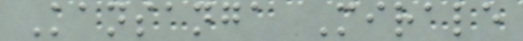Kansanga Mirale
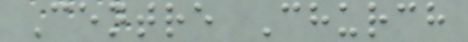Centre Church
